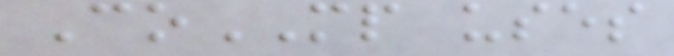CoMP uses
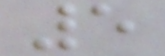5
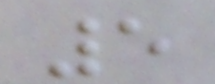5
